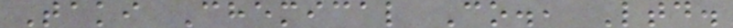Taki Chemical Co., Ltd.
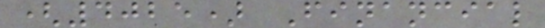(4025) Financial
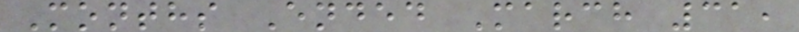Months Ended March 31,
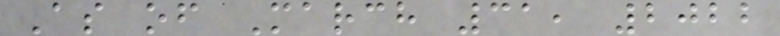As of March 31, 2022
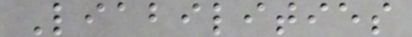Liabilities
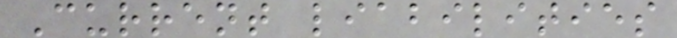Current liabilities
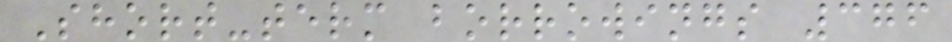Short-term borrowings 376
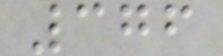376
